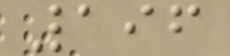196
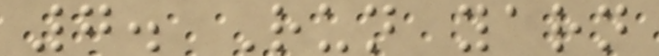7. Run yarn
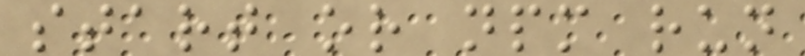start or npm run
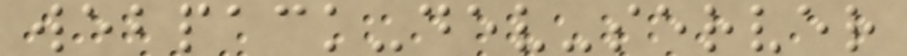webpack-dev-server
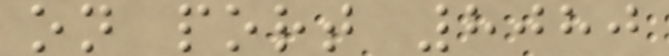on port 8080
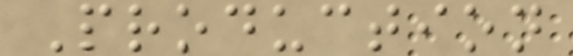Production
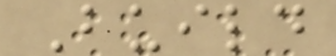Build
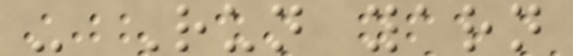- Run yarn
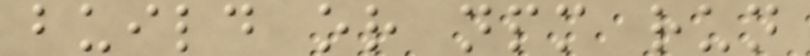build or npm run
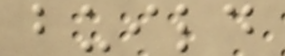build
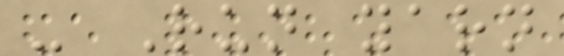- Run yarn
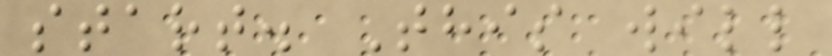start. This will
